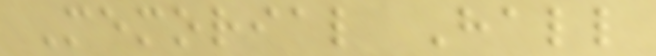Memorial Hall
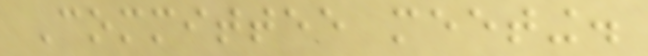Committee meeting.
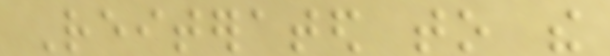Reiterated to the
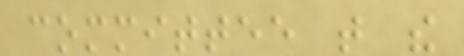committee that the
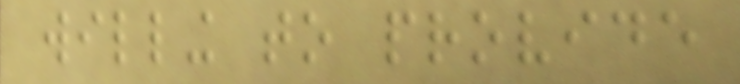willing to provide
